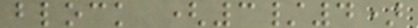block (3/4)
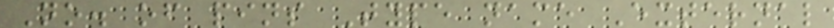No. of pins Type name External
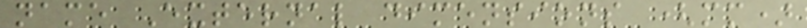name External dimensions (mm)
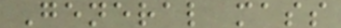General mass
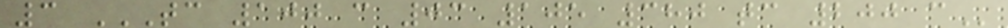3 TC 100 C 03 105 380 TC 200 C
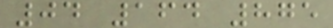04 164 875
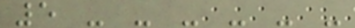5 - - - - - -
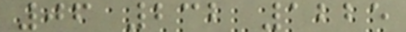06 232 1225
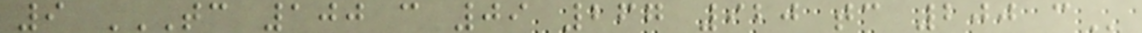9 TC 100 C 09 267 920 TC 200 C
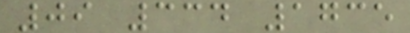09 334 1735
